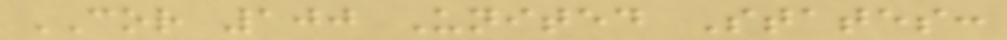COR 100 United States:
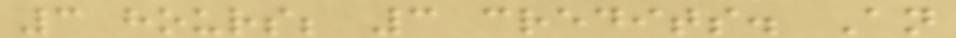3 hours; 3 credits. An
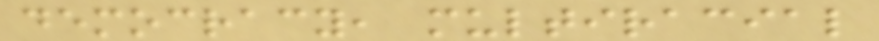democracy, multiracial
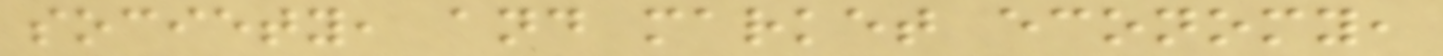society, and market economy,
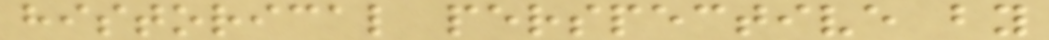historical perspective by
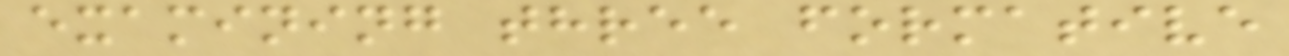examining three formative
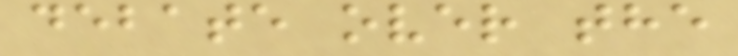debate over the
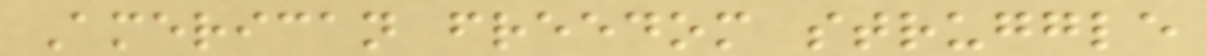American freedom struggle
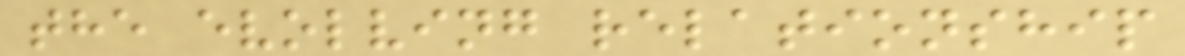the evolving relationship
